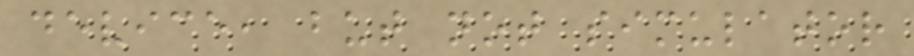device, but not simulator
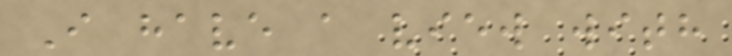I have a view with
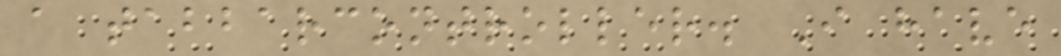a tabbarcontroller. I have
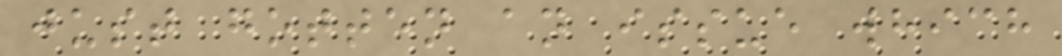just gotten an issue which
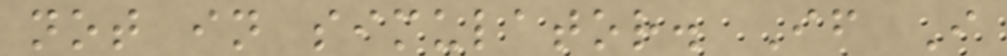not in simulator. If I
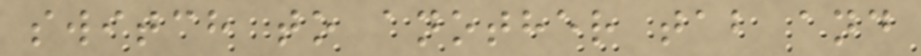switch to another tab and
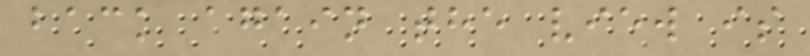back again the view is
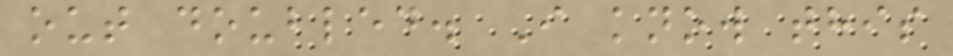out doubled. I know this
